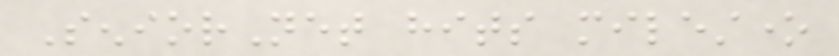SeniorNet hits milestone
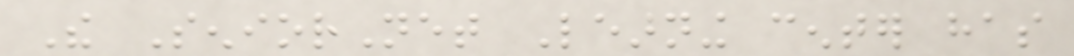The SeniorNet Learning center has
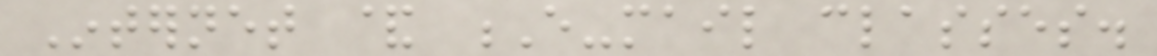Internet & E-mail classes.
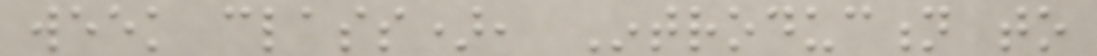week class), Introduction to
